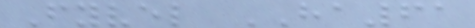Fyvel HA61
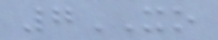7XO
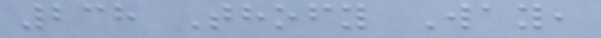238 Thofy Way,
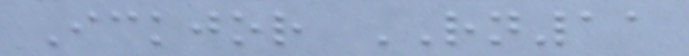Ickjor RN11
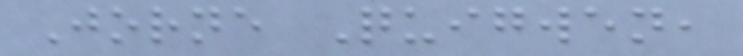Jorne Quigwen,
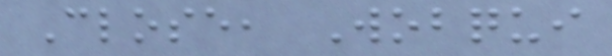Close, Wobqui
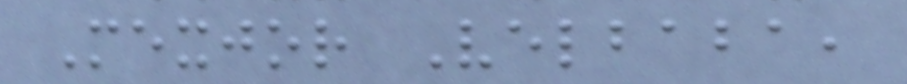Mexjor Velbaba,
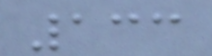133
